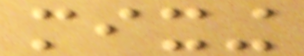mixing
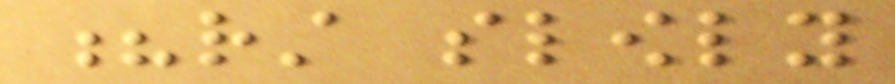?rst slowly
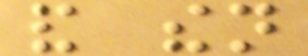and then
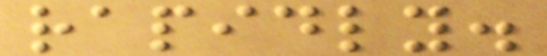rapidly.
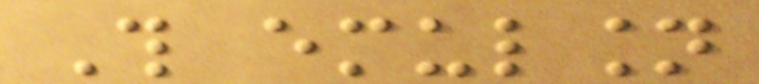This emulsion
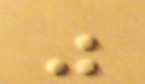was
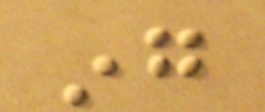ing
